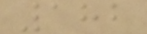182
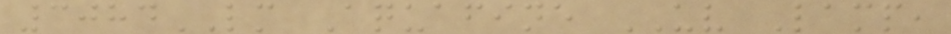3084LM Aquafine UV Lamp,
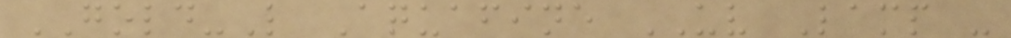GOLD-L Aquafine UV Lamp -
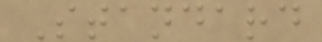Standard
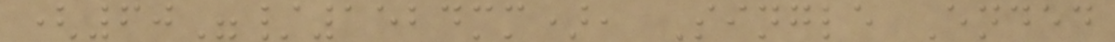(60"/1524mm), Single Ended
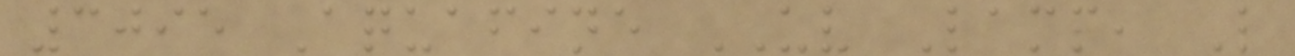3095 Aquafine UV Lamp, L
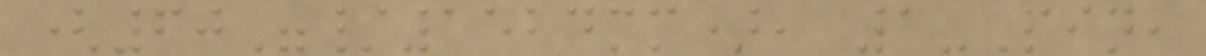(60"/1524mm), 1-Pin,
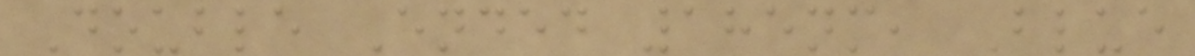Double Ended 185nm, Blue
